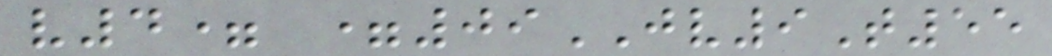v4= =09JV9T55
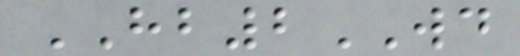HB2WD
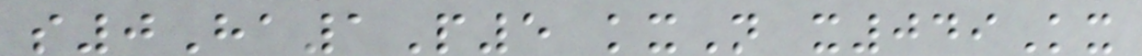s0Ha1P5 kxN x049Kx
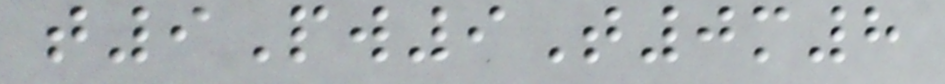t9Pw9T0m8
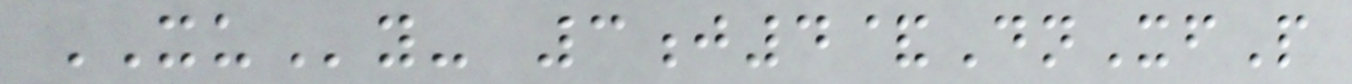XUy- 3j4&DnXfP
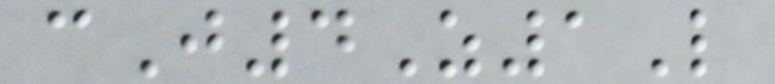cJ4Z1L
